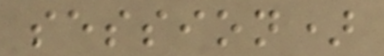session)
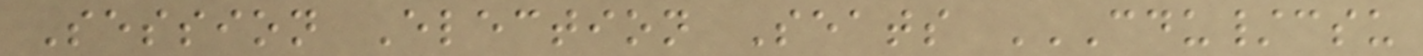Session Election Seats CDU/CSU
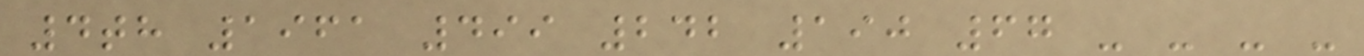4th 1961 499 242 190 67 - - - -
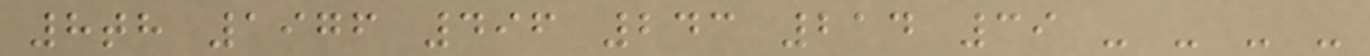8th 1976 496 243 214 39 - - - -
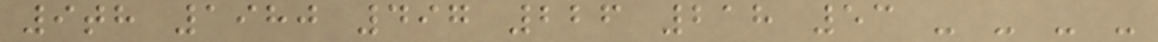9th 1980 497 226 218 53 - - - -
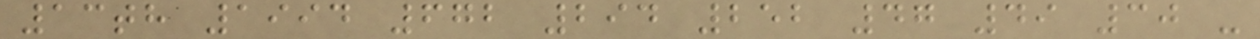13th 1994 672 294 252 47 49 30 -
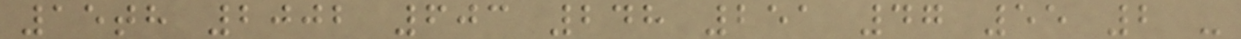15th 2002 603 248 251 47 55 2 -
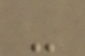-
